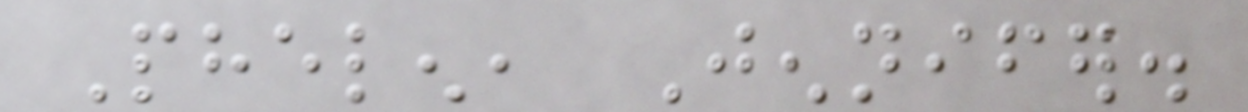Phelen, Jennifer.
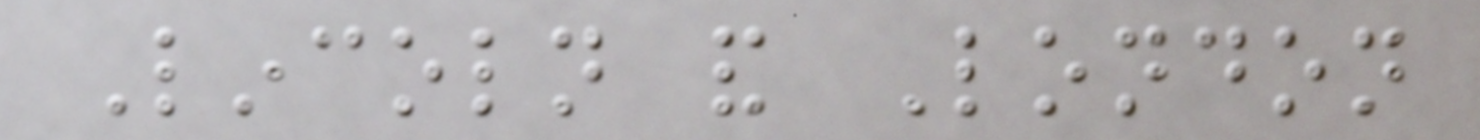Lincoln and London
